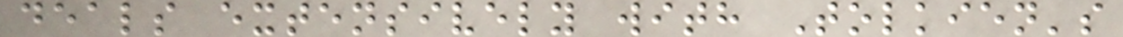deals extensively with Tolkien's
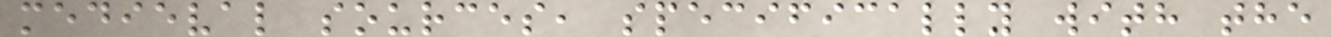medieval sources, specifically with the
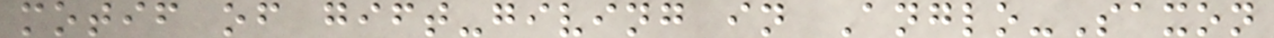motif of gift-giving in Anglo-Saxon
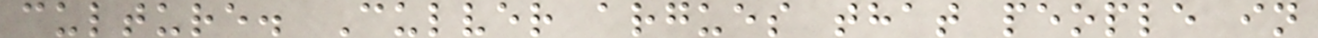culture. Culver argues that people in
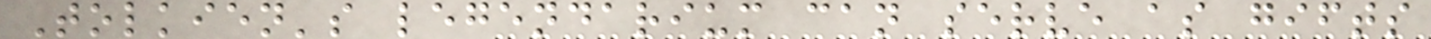Tolkien's legendarium can serve as gifts
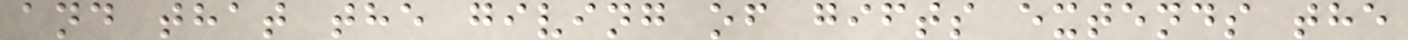and that the giving of gifts extends the
